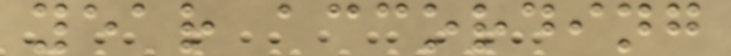year according
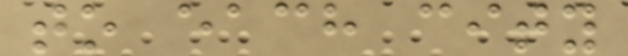to each city
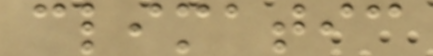climatic
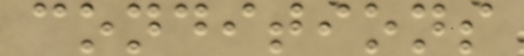conditions
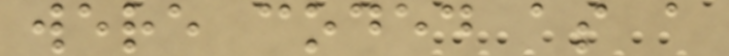were coded as a
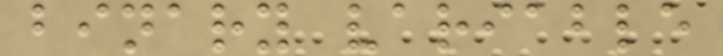binary variable
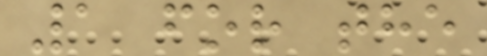1 for the
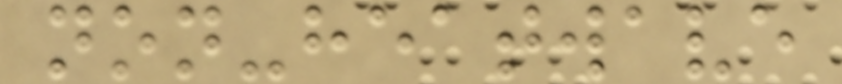non-heatwave
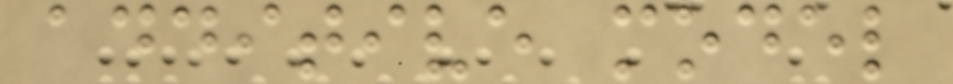additive model
